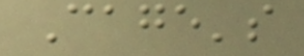Cage's
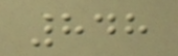848
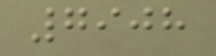7908
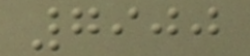7900
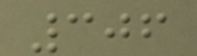306
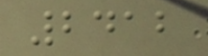2412
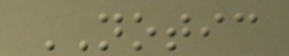NOTIC
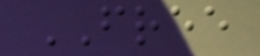FREE
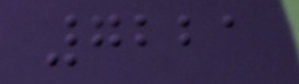7221
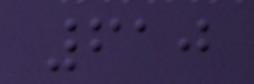610
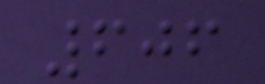606
